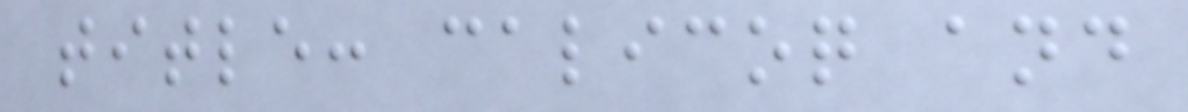title: calicoq and
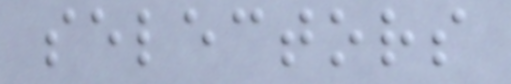selectors
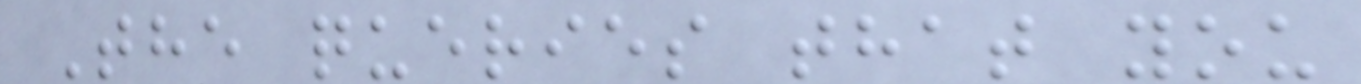The queries that you
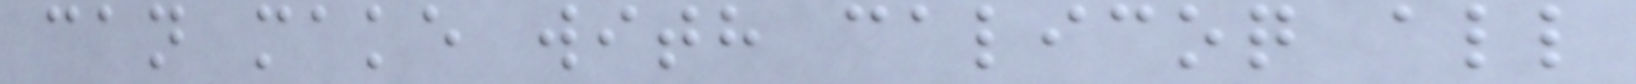can make with calicoq all
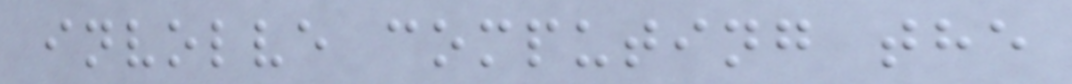involve computing the
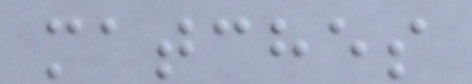matches
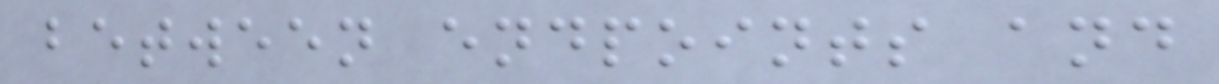between endpoints and
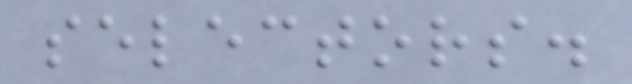selectors.
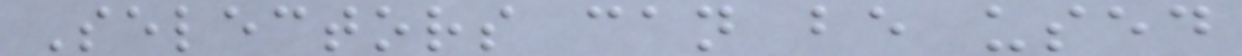Selectors can be used
